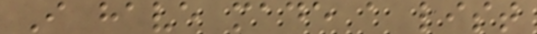I have made a list
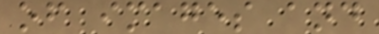of images and
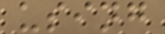using
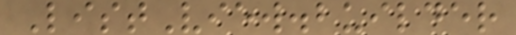ListView.builder
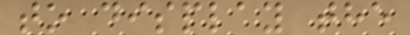to display the
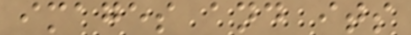images and its
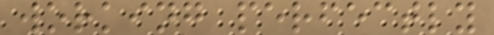working perfectly
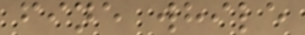fine while
